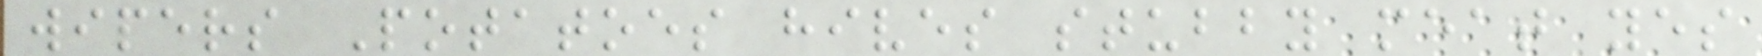wipers Potatoes hives stubby meat yes
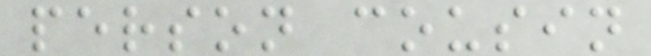person cousin
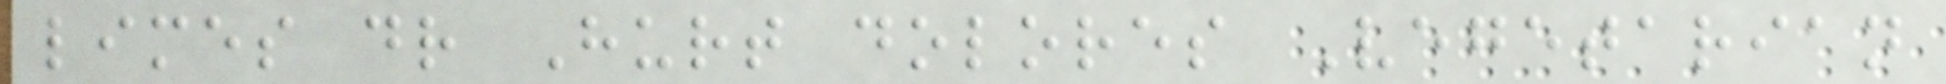limes dr Hurt dolores Vegetarian
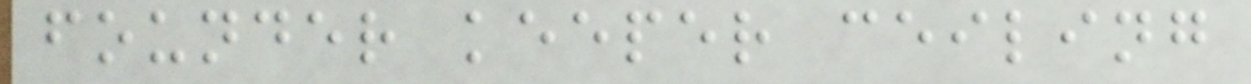founder keeper ceiling
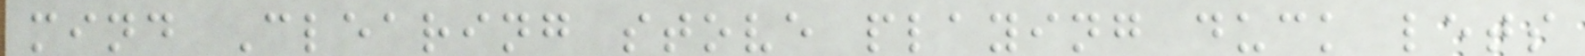mind Clearing stove playing duck lets
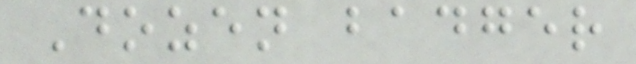Dozen badger
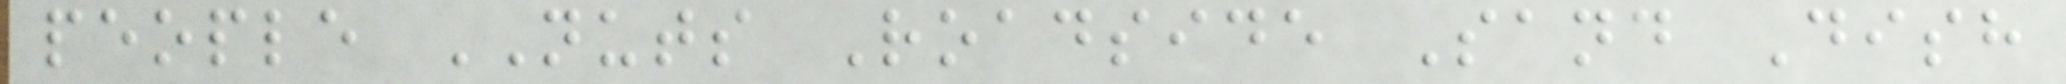people NUTS Roadside Sand Dish
